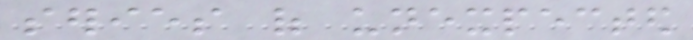series of unexpected
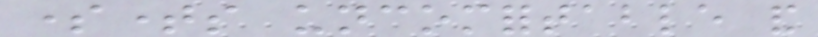sometimes uncomfortable and
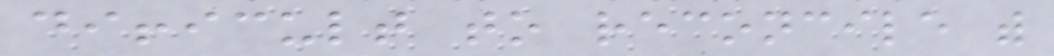difficult to reconcile with
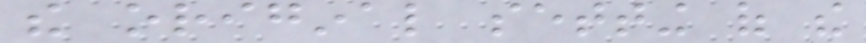the original setting of the
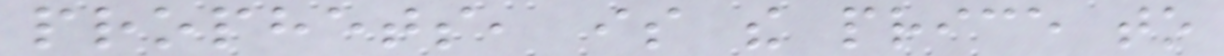prophets, is the price to
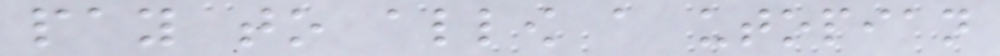pay to allow a utopian
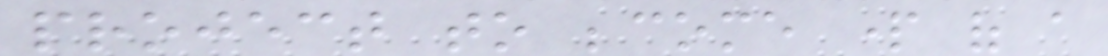project to become part of a
